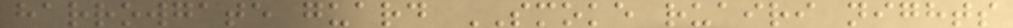harrowgate guard SMOKE ruairi nights
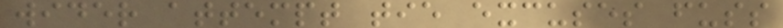wider attempt tie excuses fuss
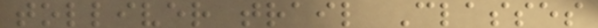tolliver trail Classes
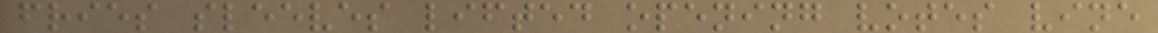fries sleeves lifted opening votes vine
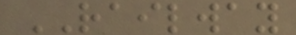RAILWAY
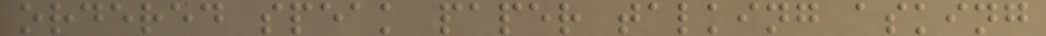ordered speak paper talking asking
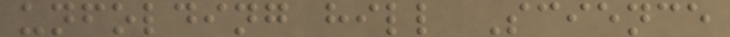unfolding hill Science
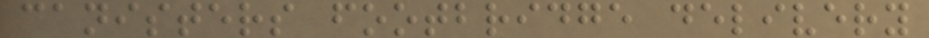canisters footbridge delivery
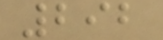292
